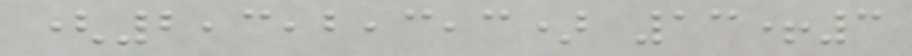(2,3,2,3,3) 13+3
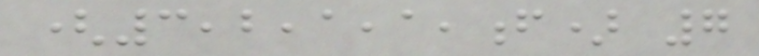(3,2,1,1,f) 7
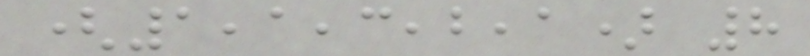(1,1,3,2,1) 8
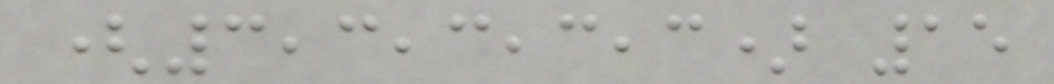(3,3,3,3,3) 15
